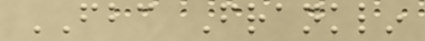FBC Franklin
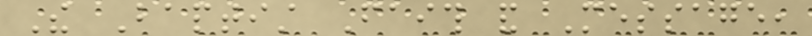The Baptist Faith and Message,
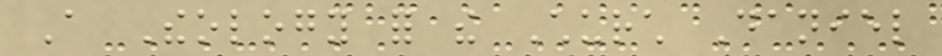A Theology for the Church Daniel
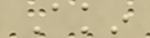Akin
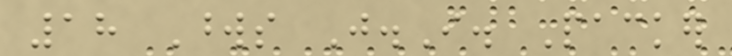18 Words J.I. Packer
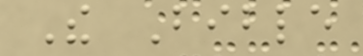The Bible
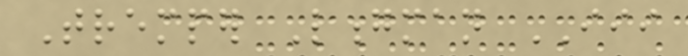Tremper Longman III
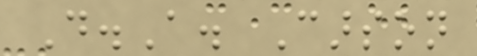D.A. Carson
